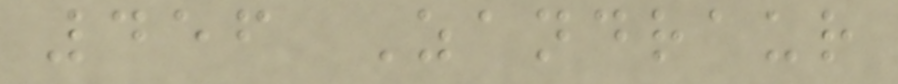456 Zandraur
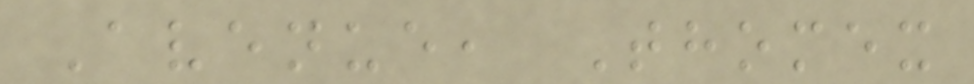Avenue, Thomex
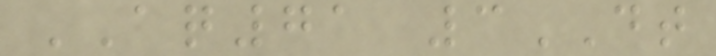AQ71 3DT
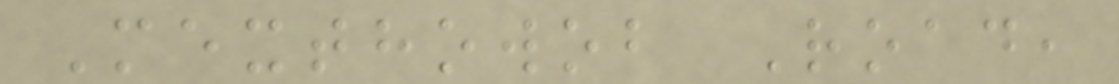Mexthowob Road,
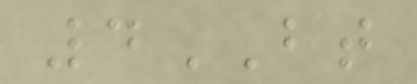4BT
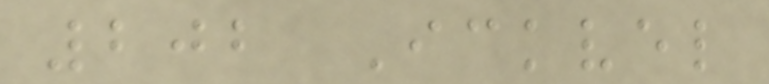202 Ickvel
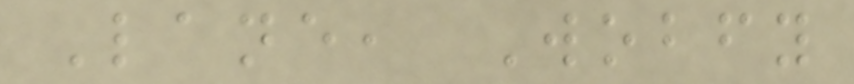Lane, Wobfy
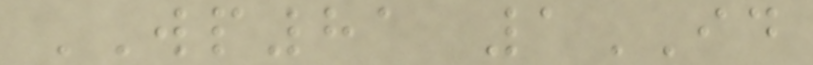WP81 1ID
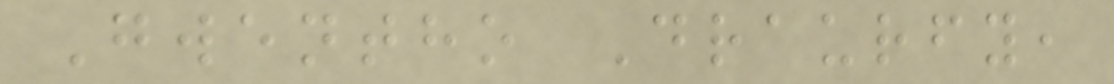Gwentho Draurfy,
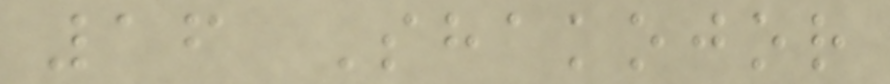16 Shakojor
